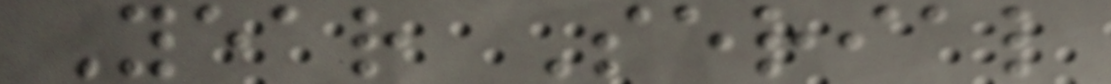Year Serial
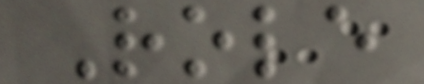Role
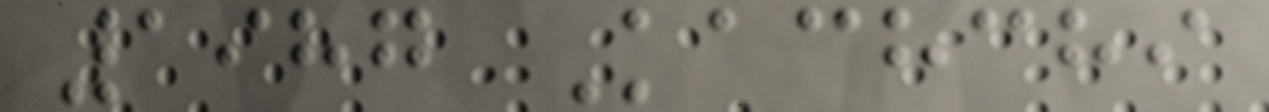1987 Kachchi
